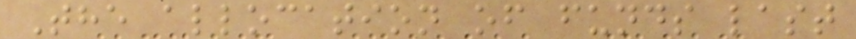The allocation of funds last
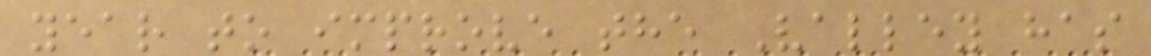year to improve the Valley has
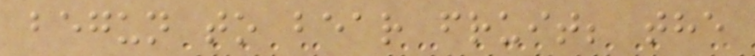begun to bear fruit; the
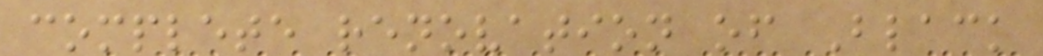complete renovation of Black
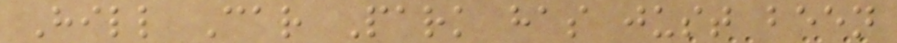Hill Car Park has just been
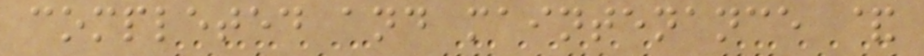completed and maintenance &
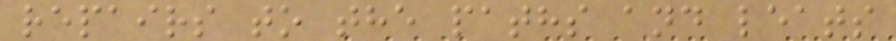repairs to the paths and leats
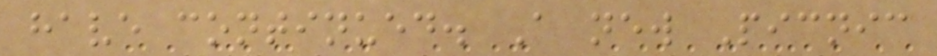have continued. A new Picnic
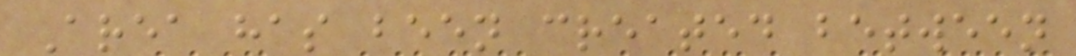Area has been created between
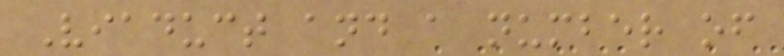Viaduct and a number of
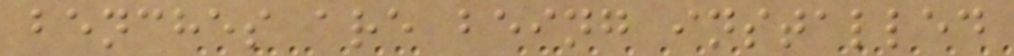benches are being installed
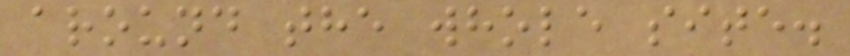around the whole site.
